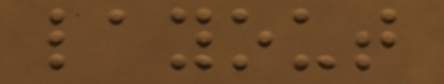layout
